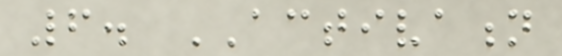6. ACTIVATION
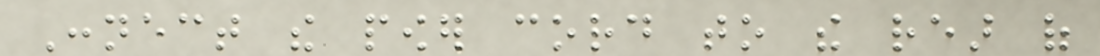Connect the power cord to the rear of
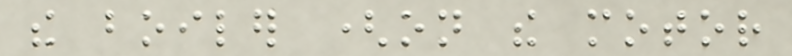the boiler (on the motor
